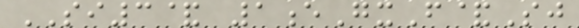SI3& 1eGxF&Sj
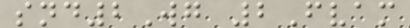snd2Wg 2Fvam
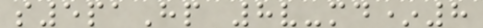s5paHp 8v-md*8
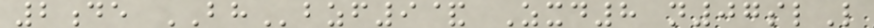2de BHbzf9& Zxd8 n07slL
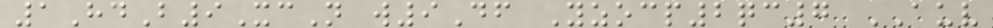1HdB9XcN w9Df Yzocp2qc7 AUV
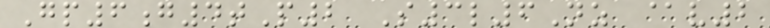Gp6g4tP2 S3l6Nz @v2
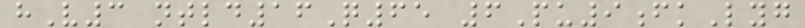hV3 ntld16Q65 6Pu9fkLyg
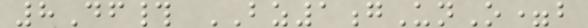8Df# BZ1gUnO=b
